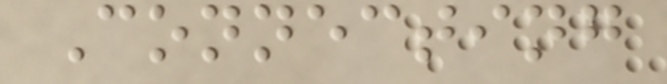Connecting
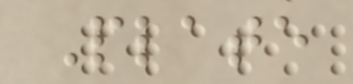Plate
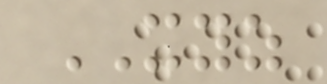XYZ
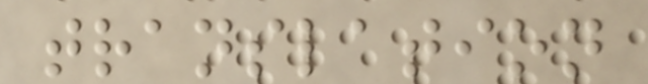translation
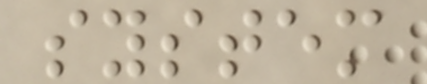system
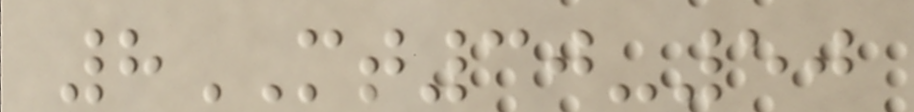8MT30-50
